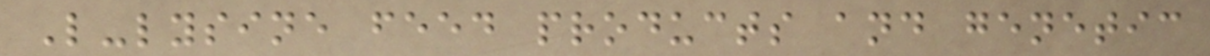L-lysine feed products and genetic
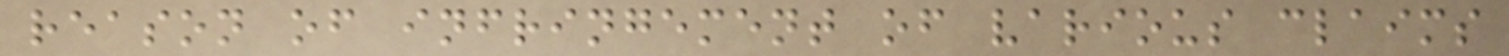reason of infringement of various claims
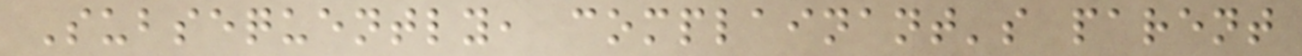Subsequently, complainant's parent
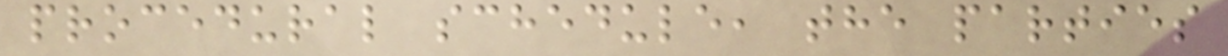procedural schedule, the parties
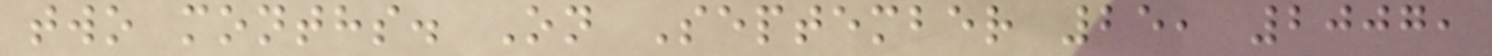two months. On September 25, 2007,
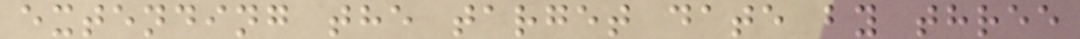extending the target date by three
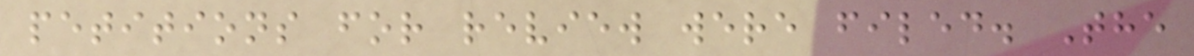petitions for review were filed. The
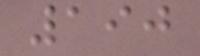190
